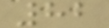82
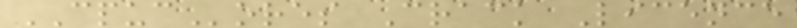CPUCores Crack Licence
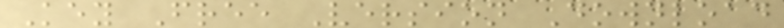Key Free Version Download
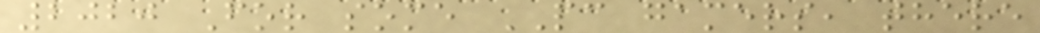2020 For some PC gamers, there
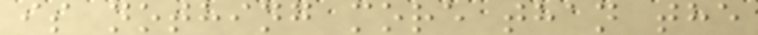is nothing more than the
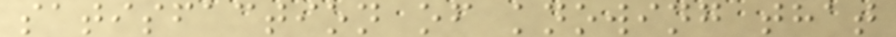satisfaction of knowing that
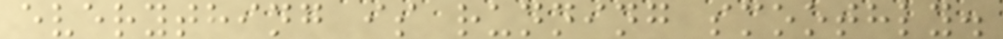everything is running smoothly.
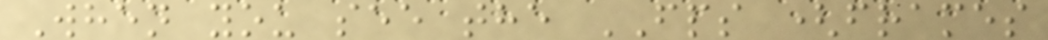When you see the FPS (frames
